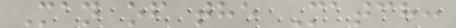Man of the Match:
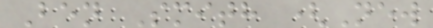Ben Smith (New
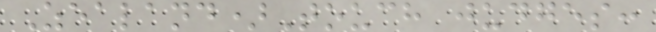Zealand)Touch judges:
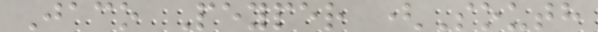Jaco Peyper (South
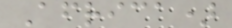Africa)
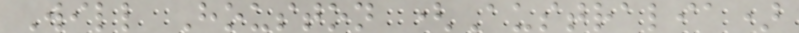Will Houston (Australia)
